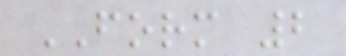FORM 2
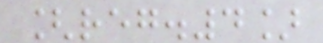[reg.4]
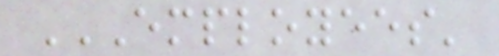EMPLOYEES'
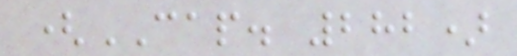(CAP. 282)
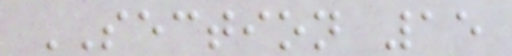SECTION 15
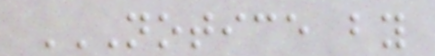NOTICE BY
